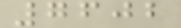7602
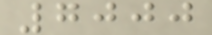7000
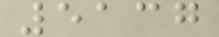5137
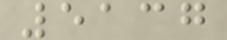5137
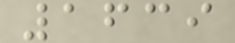1639
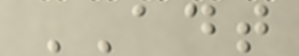ADT
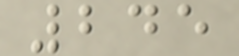245
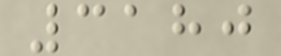3180
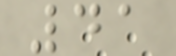41
